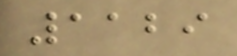1129
